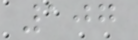107
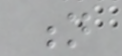n
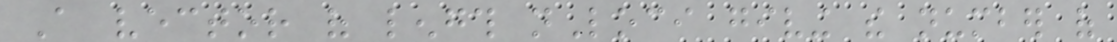A vector of length nLoci giving the number of
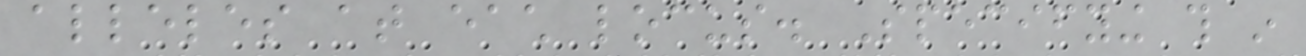alleles at each locus. Specifying this in
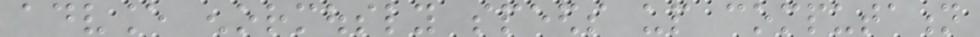advance enormously speeds up computation
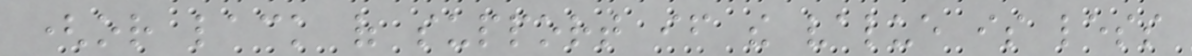(or lack of support if the value is less
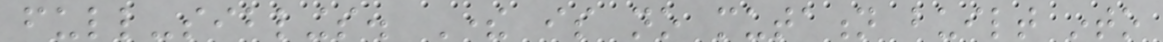full-siblings. There is no mutation built into
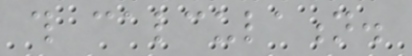this calculation.
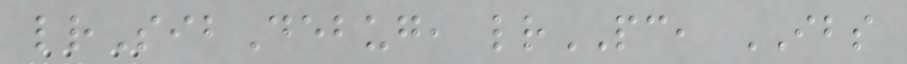lrSibDebug, lrPC, IBS
